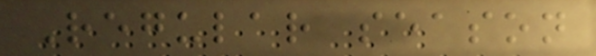Regular season
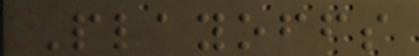Playoffs
